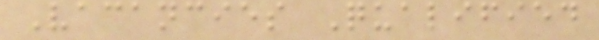Vacancies Qualified
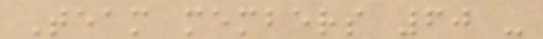Team members 60 -
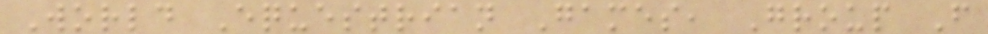World Equestrian Games, Group F
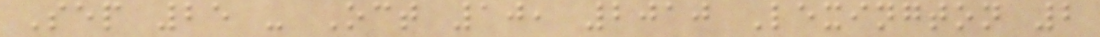Sep 25 - Oct 10, 2010 Lexington 2
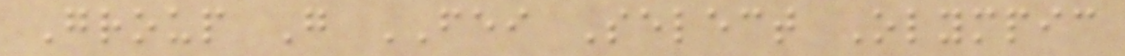Group G FEI Select Olympic
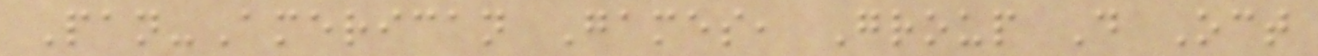Pan-American Games, Group D Oct
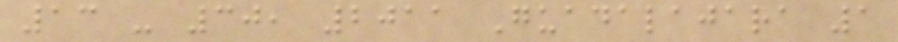13 - 30, 2011 Guadalajara 1
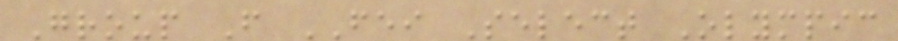Group F FEI Select Olympic
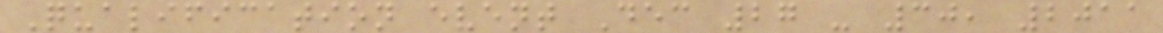Qualification event Dec 27 - 30, 2011
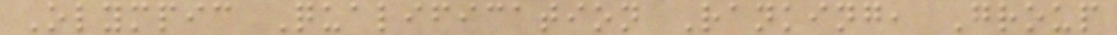Olympic Qualification Ranking, Group
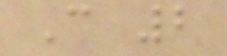C 2
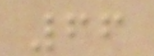66
